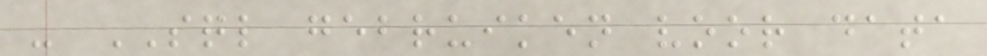- SQL gebruiken voor data
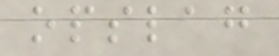opslag
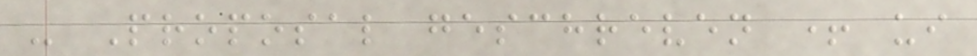- Proposal geschreven + ui
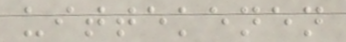uittekenen
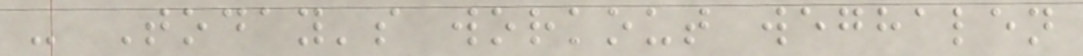- Today's workout weghalen
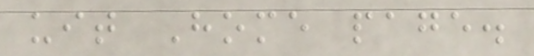uit Home page.
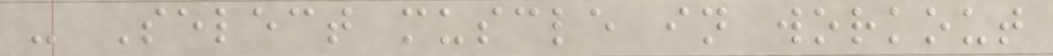- Select muscle in workout
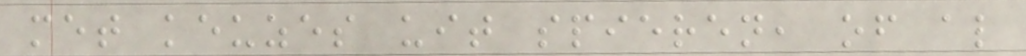met keuzes uit spieren, of al
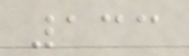133
